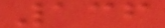136
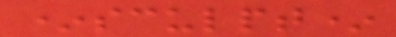*sculpt*
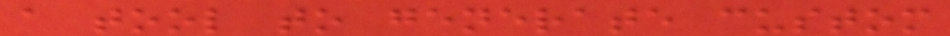a tool to generate custom
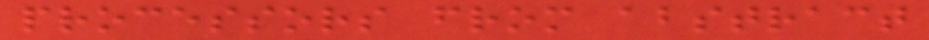processors from abstract
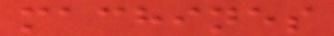machines
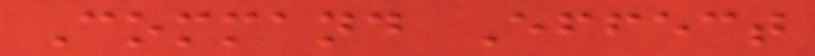Command Effect
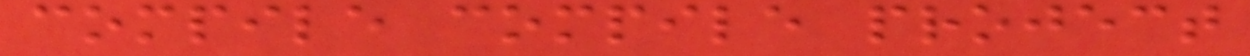compile compile project
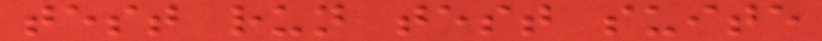test run test suite
